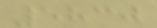5830
